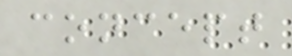concept
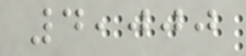4,000
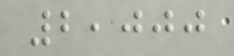2,000
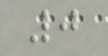0
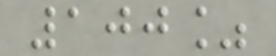100%
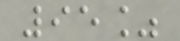95%
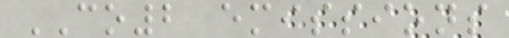CO2 emissions
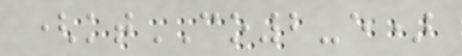(ktCO2-e)
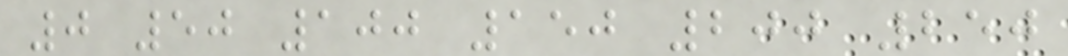0 50 100 150 200 250
